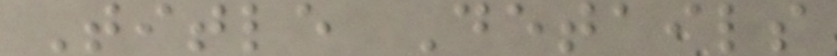Title Details
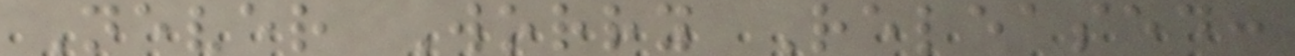Never Worry Released:
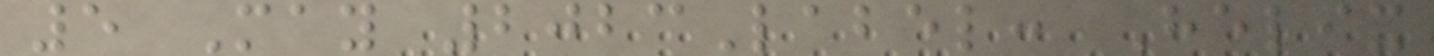5 May 2023Label: Helix
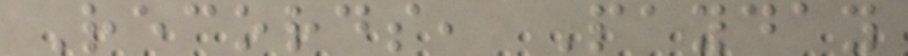Records, Payday
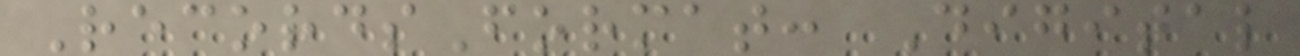RecordsFormat: Digital
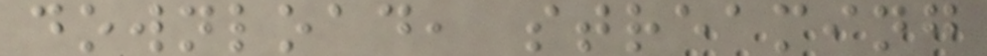download, streaming
